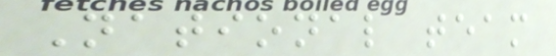National team
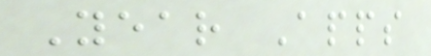Year Apps
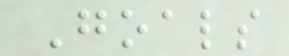Goals
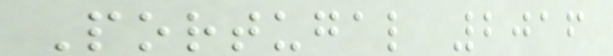Portugal 2016
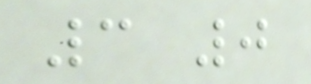3 0
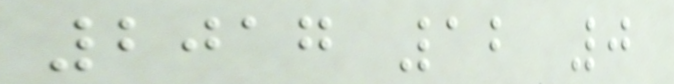2017 12 0
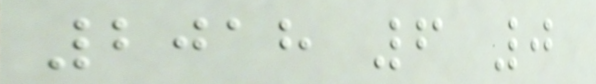2018 6 0
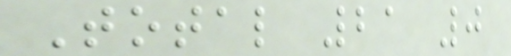Total 21 0
